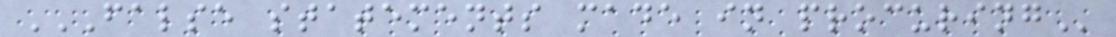FALSE STATEMENTS MADE IN PROCURING
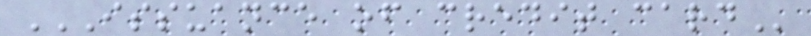ISSUANCE OF CREDIT CARD
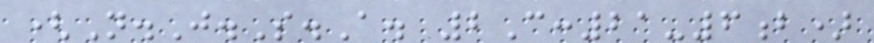(N.J.S.A. 2C:21-6b)
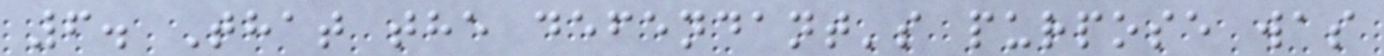6. That the defendant's purpose was
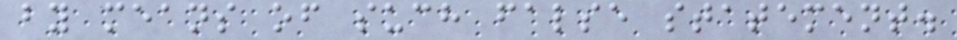by means of such false statement.
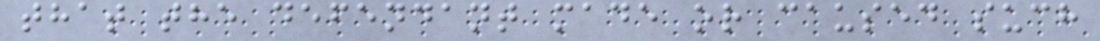that the defendant made or caused such
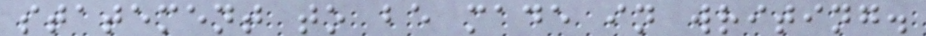statement to be made in writing.
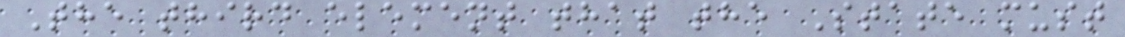The third element that the State must
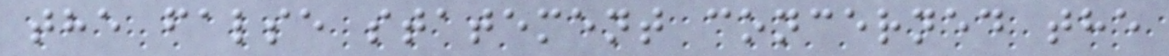the false statement concerned the
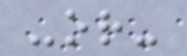-or-
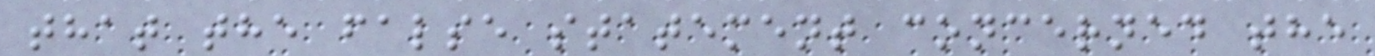that the false statement concerned the
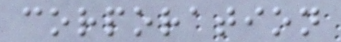corporation
